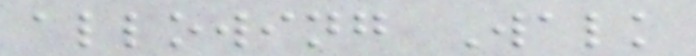allowing Walk
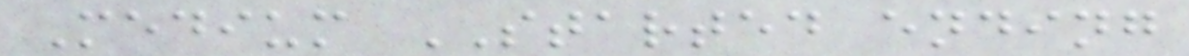Medium STARTED ending
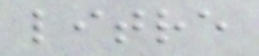litre
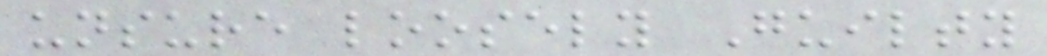unsure loosely Guilty
